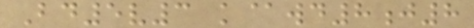Bd5v3 k@wd8j8
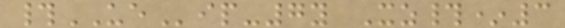#UEip-7y Xz#*3
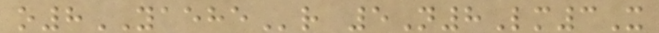o8YAEHEr 5N8Lm3X
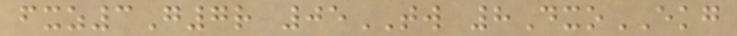fxz3G7r 05TW 8DxoEKG
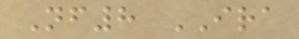Nf8 IRA
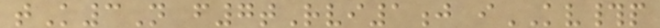tK3N f7tRvi1j iKV#p
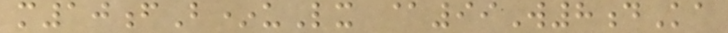m10fB*uLx @99W8dKa
